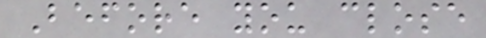Before you close
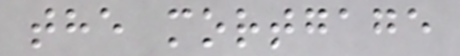the mortgage
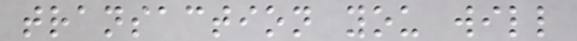transaction you will
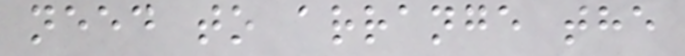need to arrange the
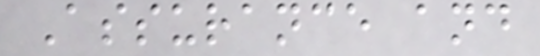Assurance and
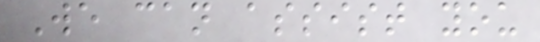We can assist you
